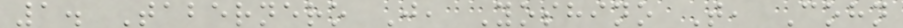1. Tabernero J, Yoshino T, Cohn
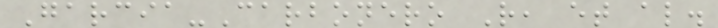Garcia-Carbonero R, et al.
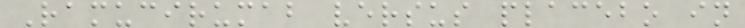Ramucirumab versus placebo in
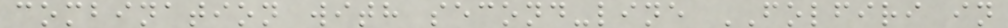combination with second-line FOLFIRI in
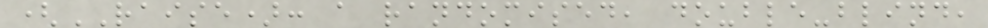(RAISE): a randomised, double-blind,
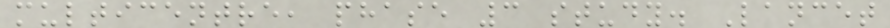multicentre, phase 3 study. Lancet
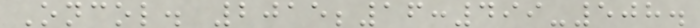Oncol. 2015;16:499-508.
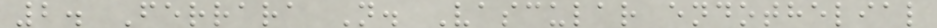2. Ferrara N. Vascular endothelial
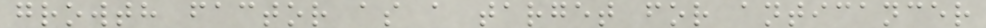growth factor as a target for anticancer
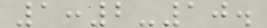1:2-10.
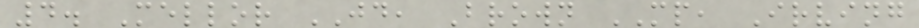4. Mellor JD, Brown MP, Irving
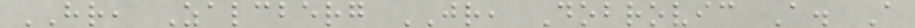HR, Zalcberg JR, Dobrovic A. A
